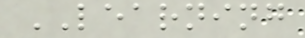LEARNING
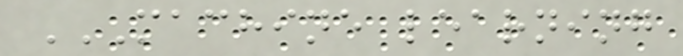MACHINE LEARNING
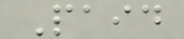Paid
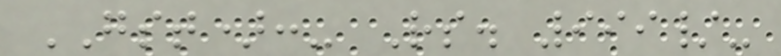GST):- Rs. 999/-
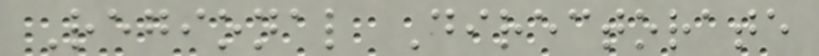Regional Directorate
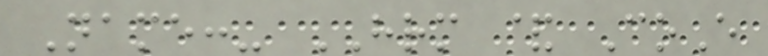Name:- HRM & CoE
